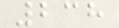238
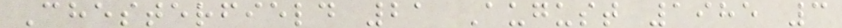Chesterfield 21 August 1985 3
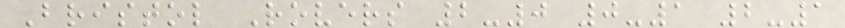Bristol Rovers 2-0 0-1 2-1
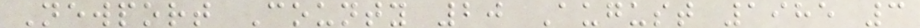Newport County 20 August 1985 3
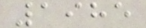1985
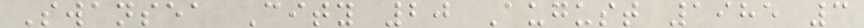Swansea City 20 August 1985 3
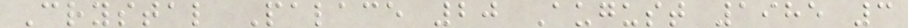Crystal Palace 20 August 1985 3
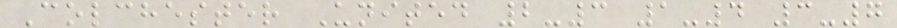Colchester United 2-3 1-4 3-7
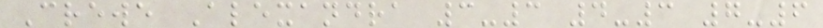Crewe Alexandra 3-3 4-3 7-6
